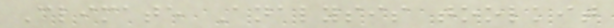Climate Analysis toolkit
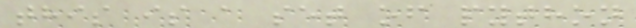this is a set of python
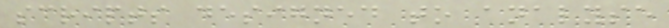scripts designed to analyse
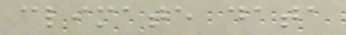climate data
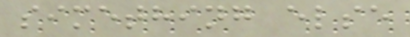simething else
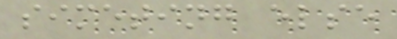simeting else
